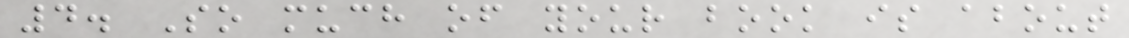4. So much of your book is about
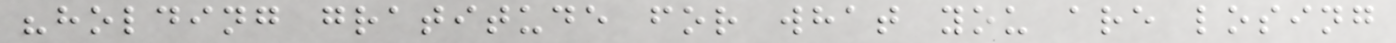"holding gratitude for what you are losing
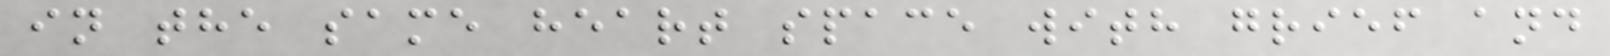in the same heart space with grief and
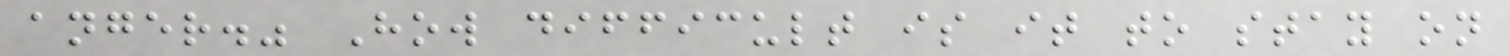anger." How difficult is it to stay on
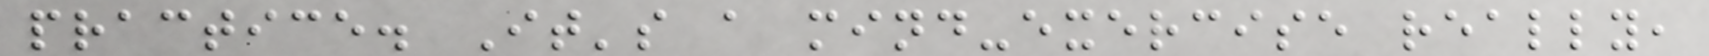practice. It's a mind-exercise really,
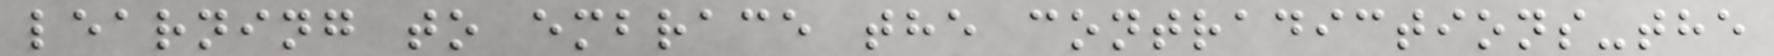learning to embrace the contradictions-the
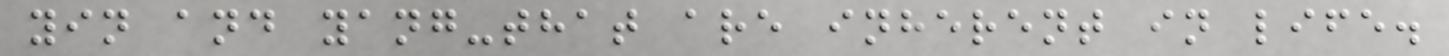yin and yang-that are inherent in life.
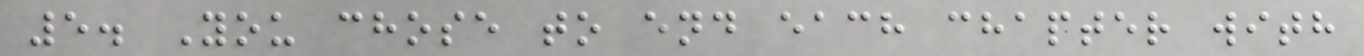5. You chose to end each chapter with
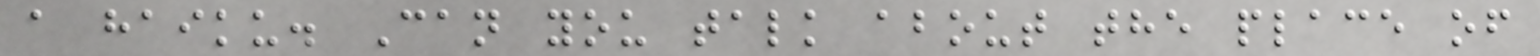a haiku. Can you talk about the place of
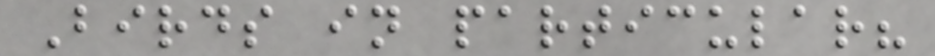Birds in particular?
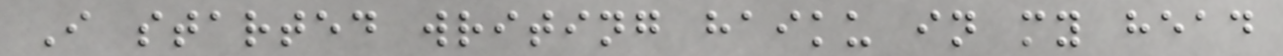I started writing haiku in my head
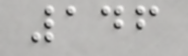146
